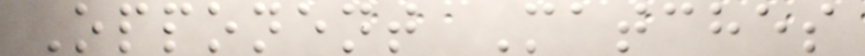Opponent Matches
